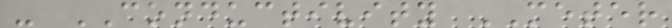- CONDUCTIVITY METER
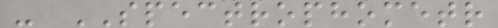- SPECTROPHOMETR
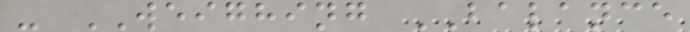- WEIGHING BALANCE
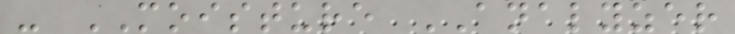- MOISTURE ANALYZER
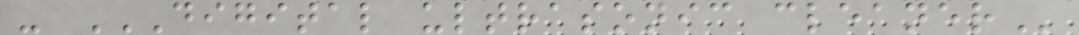- DIGITAL ULTRASONIC CLEANER
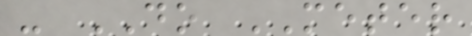- DO METER
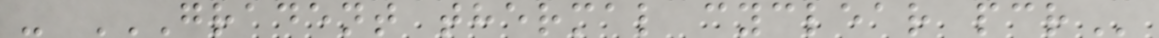- GRADENT THERMAL CYCLEAR PCR
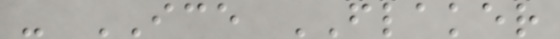- ICE FLAKER
